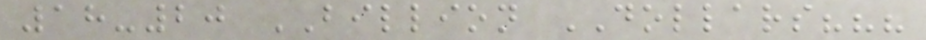18-20 BILLION DOLLARS???
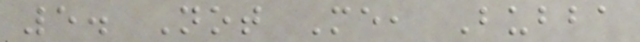5. Not Me, Bubba
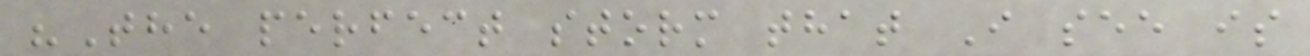"The perfect storm that I see is
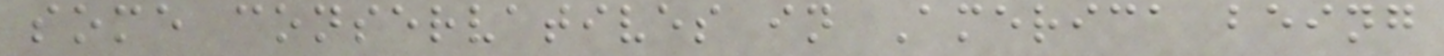some conservatives in America being
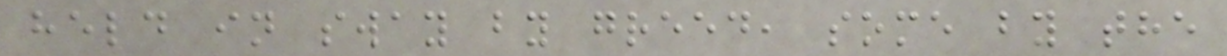held in sway by greed, some by the
